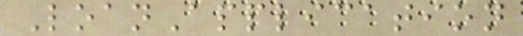LoanApplication
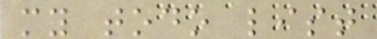my todo list
